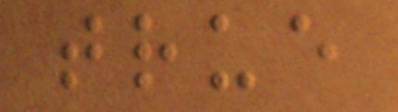true
